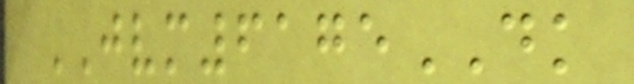JVM6175DK
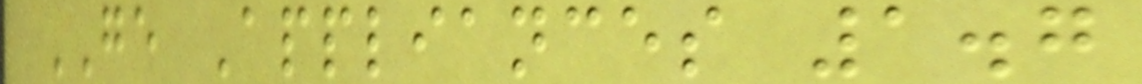GE Appliances 1.7
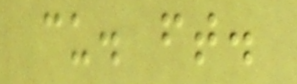cu. ft.
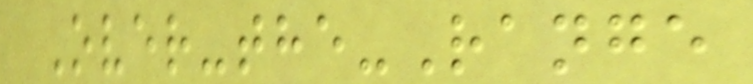Over-the-Range
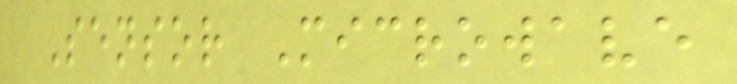Sensor Microwave
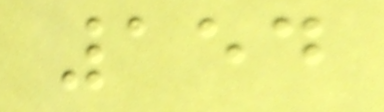154
